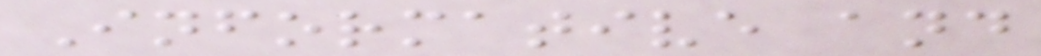Informative and
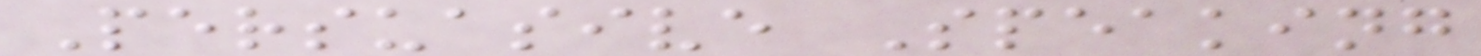Persuasive Speaking
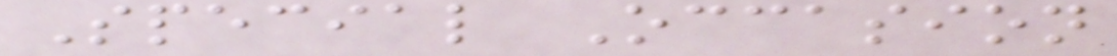Special Occasion
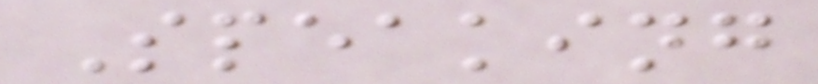Speaking
